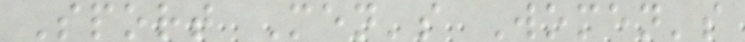Sport Men's Women's
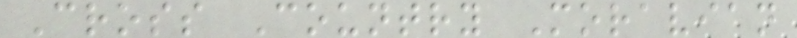Cross Country Moravian
